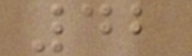42
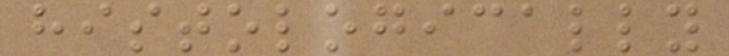histologically
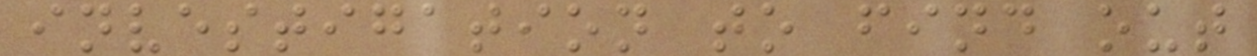investigation to find out
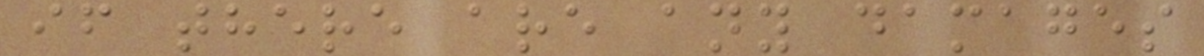if there are any damages
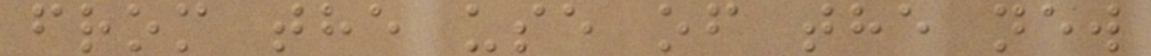from the use of the new
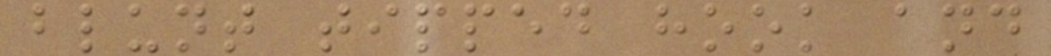blunt tipped hook and
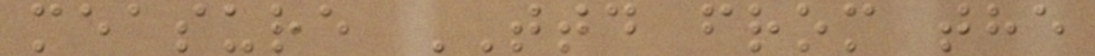measure TTD from the
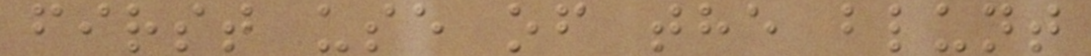first use of the blunt
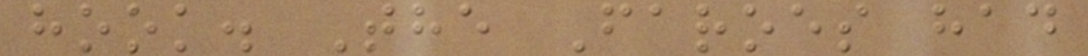hook. The Faroes had
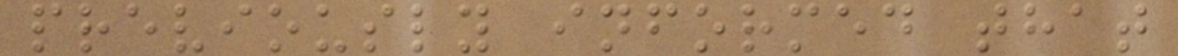previously informed that
